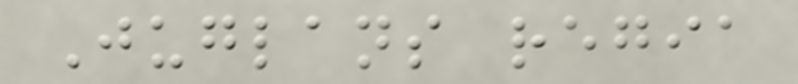Juglans regia
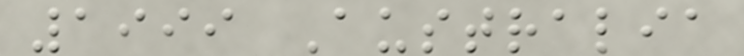1999 Australia
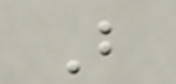B
